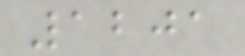1201
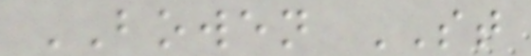BOWEN ST
